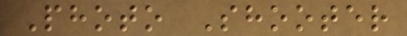Photo Shooter
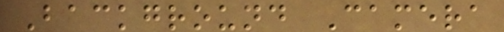Background Camera
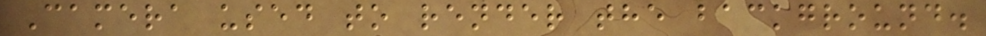Camera used to render the background.
